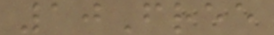10Free
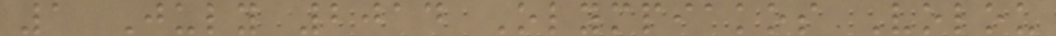1 July 2014 Olympiakos Volou
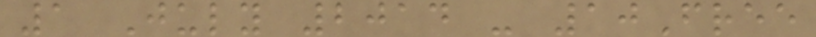1 July 2014 - 10Free
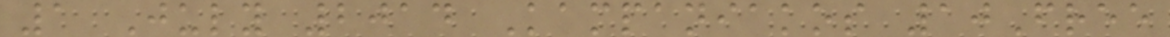1 July 2014 Kampaniakos 10Free
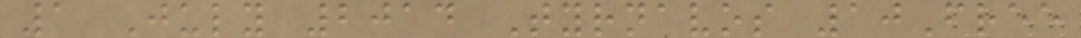1 July 2014 Tyrnavos 10Free
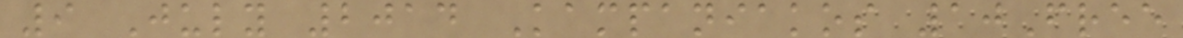9 July 2014 Kampaniakos 10Free
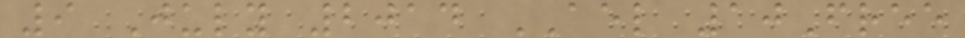9 July 2014 AEL 10Free
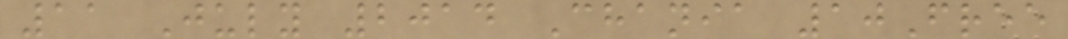11 July 2014 Chania 10Free
